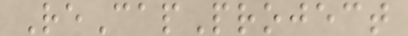ReCapProject
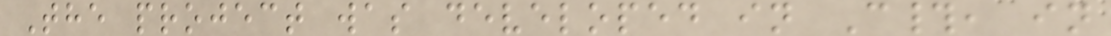The project was developed in C#, in
